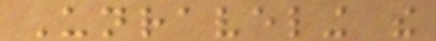Unraveling the
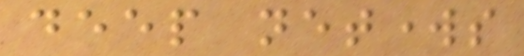deep networks
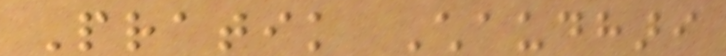Pratik Chaudhari
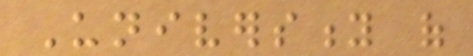University of
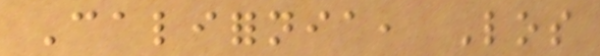California, Los
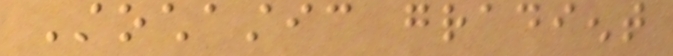Stochastic gradient
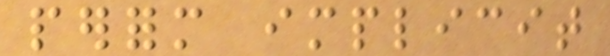perform implicit
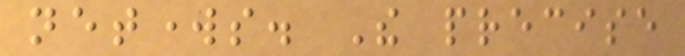networks. The precise
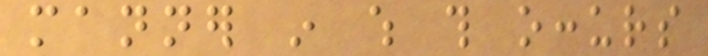manner in which this occurs
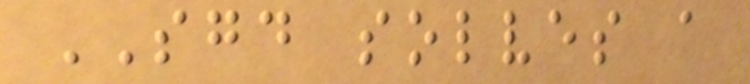SGD solves a
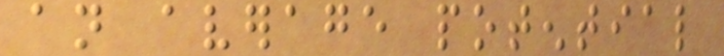an average potential
